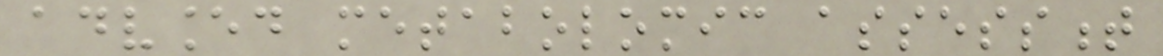advanced metabolomic assessment
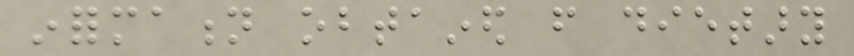information obtained from dietary
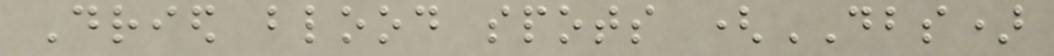Dried blood spots (DBS)
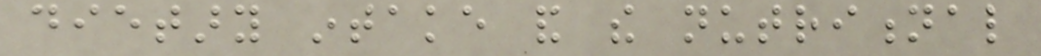dietary intake and the nutritional
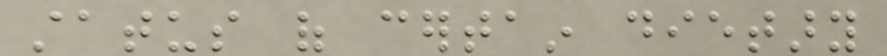status of certain dietary
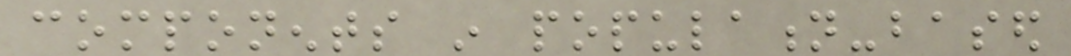components in population-based
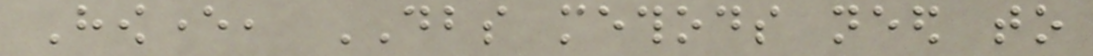However, DBS methods need to
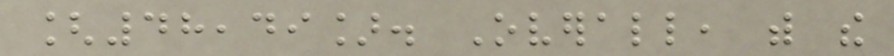[48,49]. Overall, with the
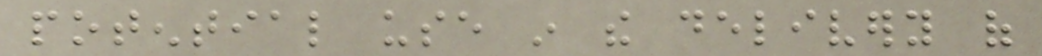potential use in the delivery of
